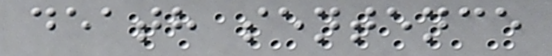death sentence
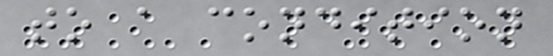to a condition
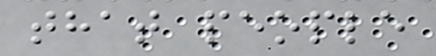that people
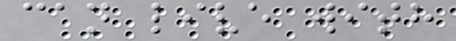can live with
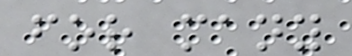for many
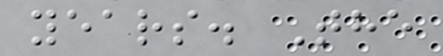years. The
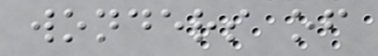wonders of
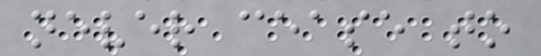never cease to
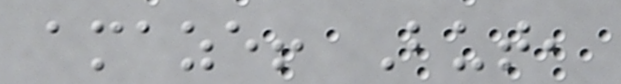amaze! But,
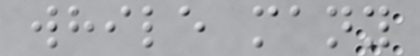while many
